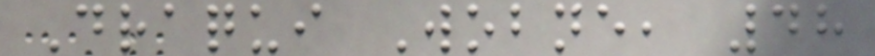Draqui Wobne, 48
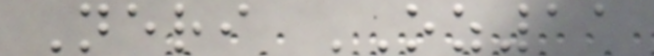Neri OZ11
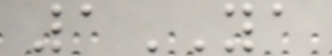1YA
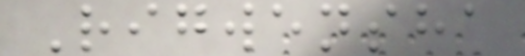Rigwensha
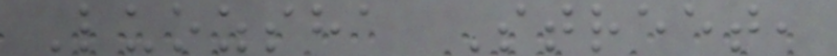Luozsha Street,
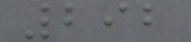292
